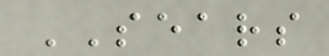SEARS
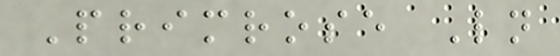Primrose Ln
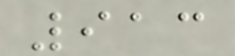913
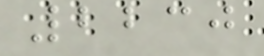2230
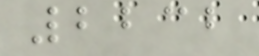2232
